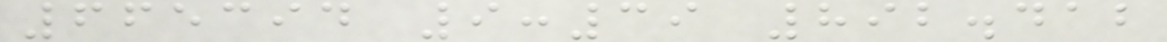665394 9:39 892.412
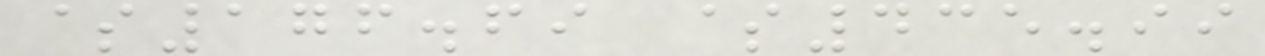$176.69 $435.99
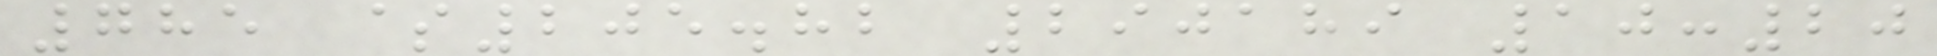785 $205.82 290189 10:20
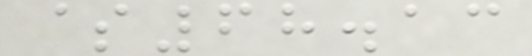$68.13
